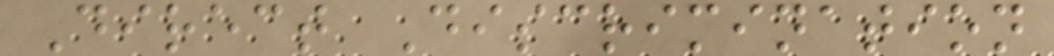Direct Discrimination
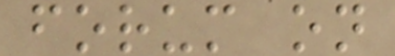forum on
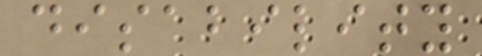disability
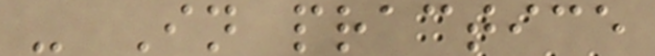- In practice
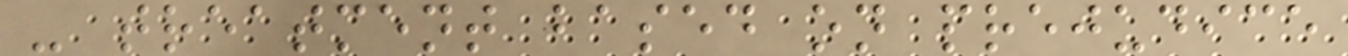- treatment based on prejudice
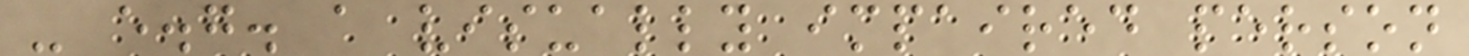- e.g. a visually impaired person
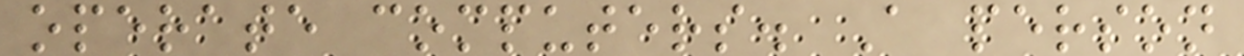operate computers. A person
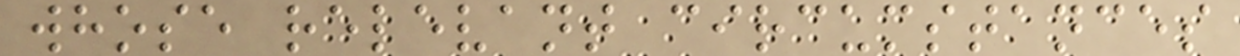whose relevant circumstances
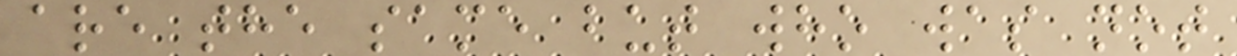are the same but who was not
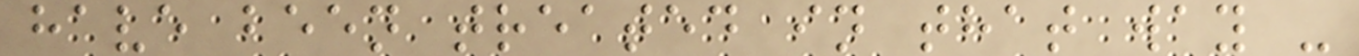have been treated in that way -
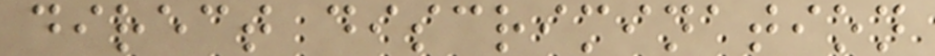direct discrimination
